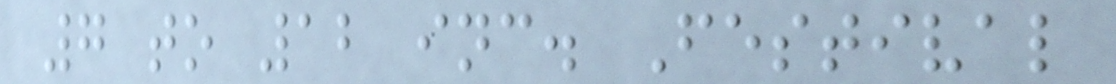7 to 12 inc. Festival
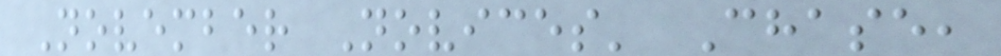November Novices' Chase,
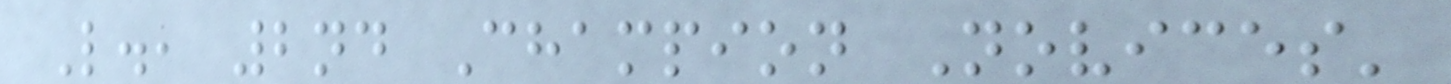L., 2nd Champion Novices'
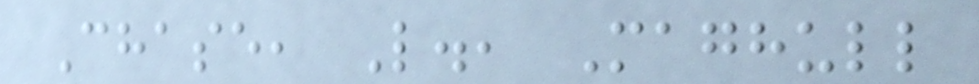Chase, L., Maghull
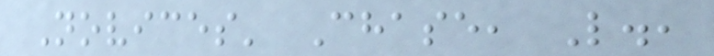Novices' Chase, L.,
